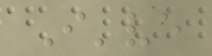I've
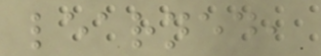learned,
